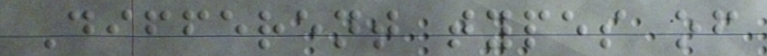Different types of
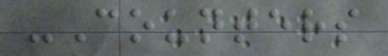-Counters
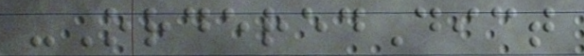-OrderedDict
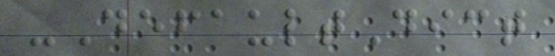-DefaultDict
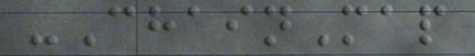-ChainMap
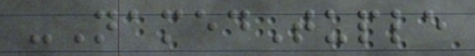-NamedTuple
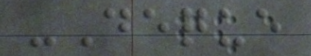-Deque
